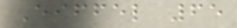Eiffel 65
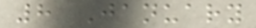8 January
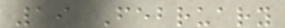19 February
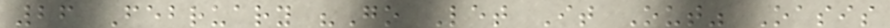26 February "Go Let It Out" Oasis
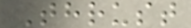Thrust
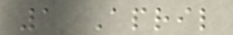1 April
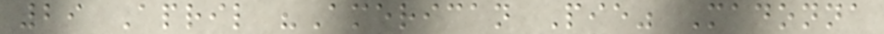29 April "American Pie" Madonna
